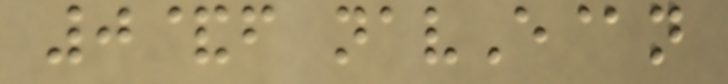0&f navE@n
